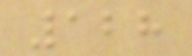128
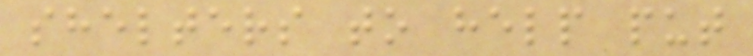shelters to help put
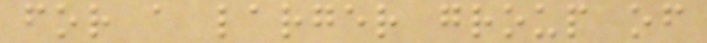for a larger group of
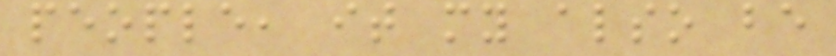people, it my also be
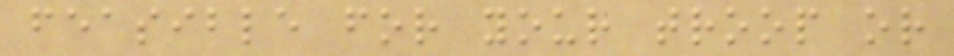feasible for your troop or
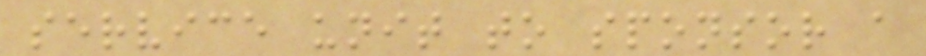service unit to sponsor a
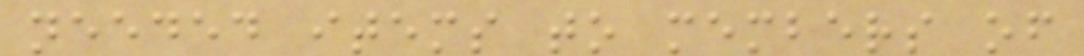needed items to members of
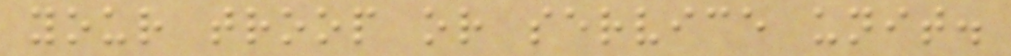your troop or service unit.
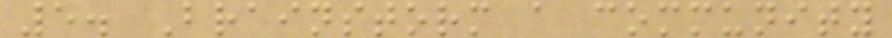5. Brainstorm a community
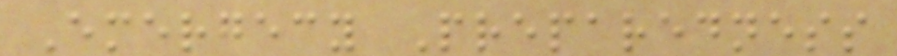Emergecy Preparedness
